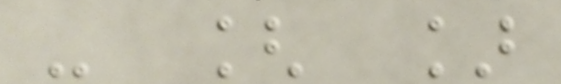- [ ]
